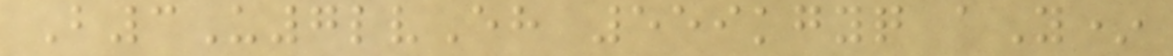B3U7lvEh 559kgyq aY*
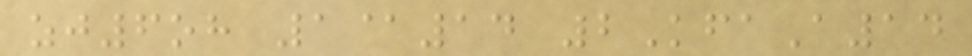zj6oh 1@14 2KfaA14
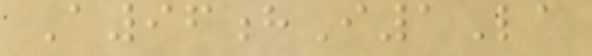A96hI1La
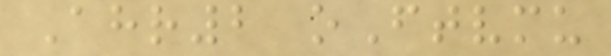Ahr2 oFtvmu
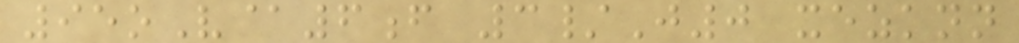95oV@6f 3/J0 xezknn
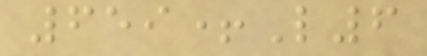659+L6
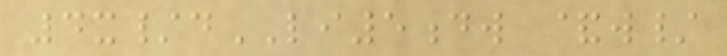4x/dLI5dw &w/
